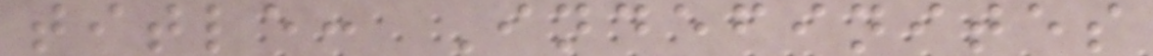title: Indefinites
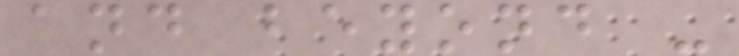and beyond -
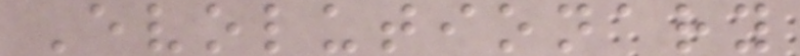Evolutionary
